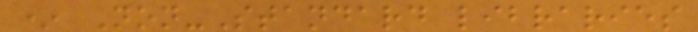* Non-Standard libraries
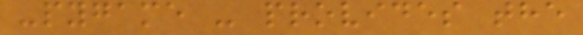-pygame - provides the
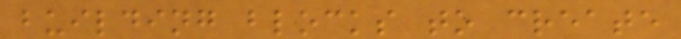building blocks to create
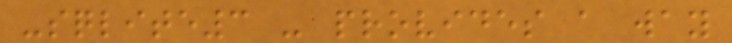-sqlite3 - provides a way
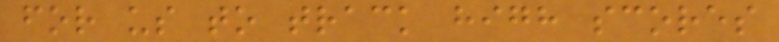for us to track high scores
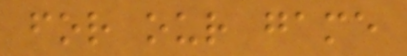for our game
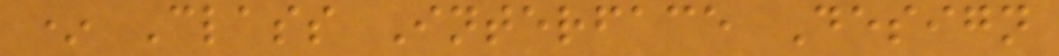* Class Interface Design
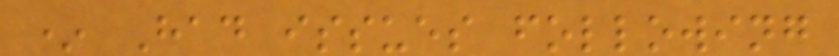* Had issues following
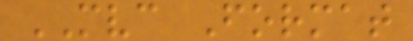MVC Format
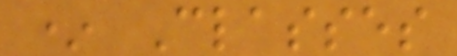* Classes
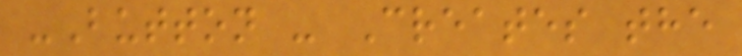-Button - Creates the
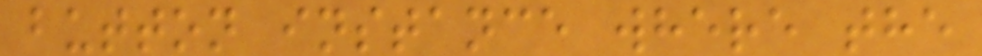button instance where the
